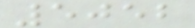5052
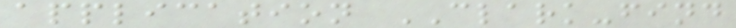application CLARK-find
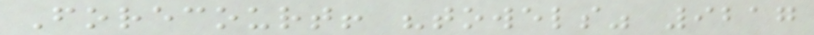Forecourt! "towels" 9217
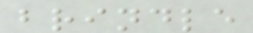brindle
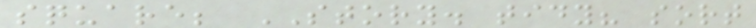square; STORY. tidy? sort
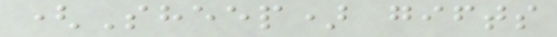(Sheep) gifts
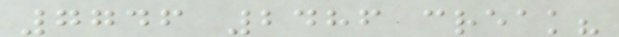7746 2486 creak?
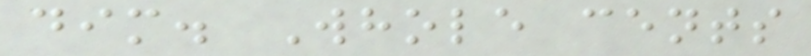dim. Whole cents
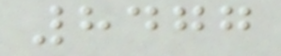8477
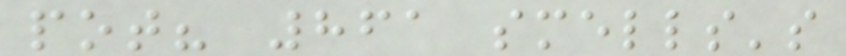pot? 861 smells's
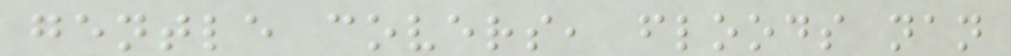gentle covers, floods nan
